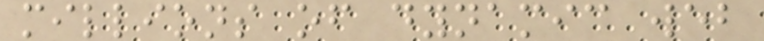millions of dynamic web
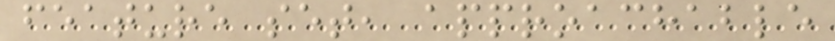feature set, approachable
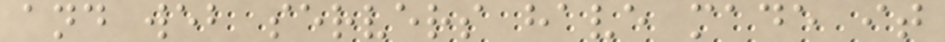and web servers have made it
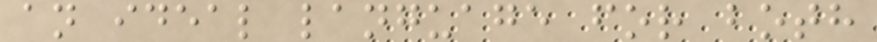an ideal language for both
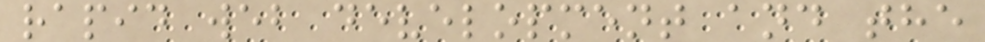rapid web development and the
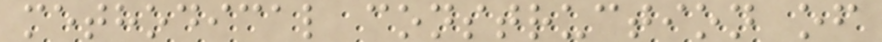methodical construction of
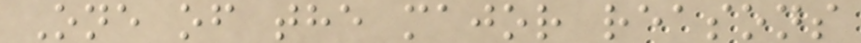One of the major reasons
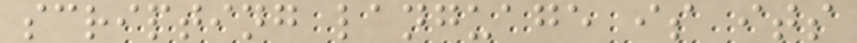scripting language is its
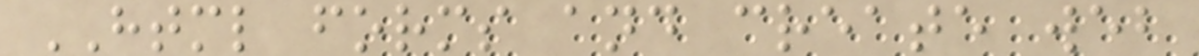HTML forms and create web
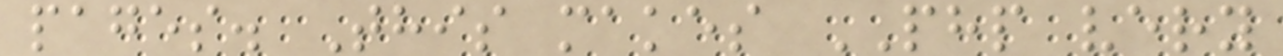pages. This makes PHP very
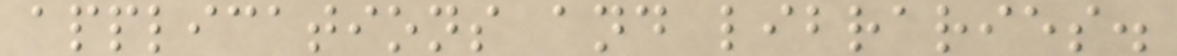applications and libraries.
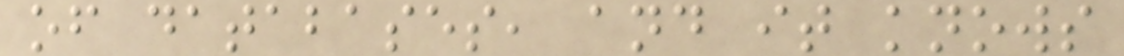of databases, and it knows
